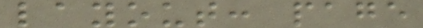layout: page
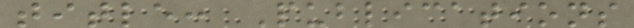title: Publications
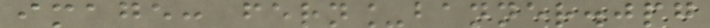image: fern_banner.jpg
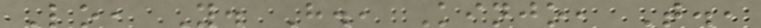Lo, Y. H., Kinjo, T.,
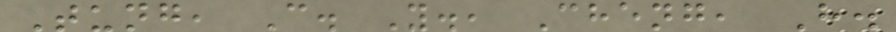Tung, C. Y., Cheng, H.
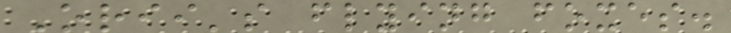Orii's flying foxes.
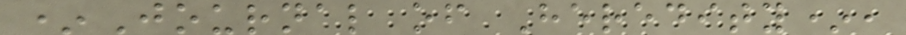*Journal of Heredity*,
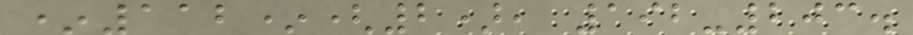*112*(2), 192-203.
